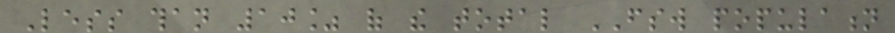Less than 10% of the total FSW population
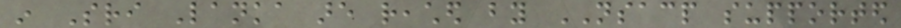in Sri Lanka are reached by NSACP supported
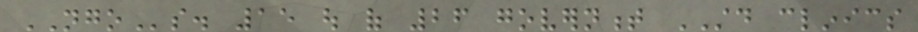NGOs. 15 out of 26 government STD clinics
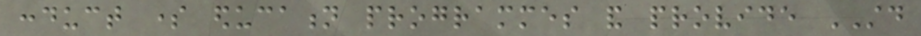conduct some education programmes and provide STD
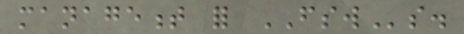management for FSWs.
